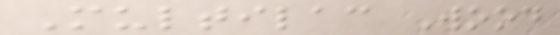Multilac Wood
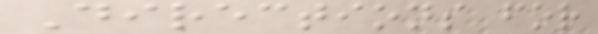Directions for
